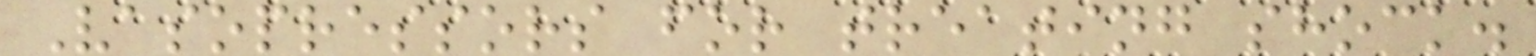Vasopressors for treating shock.
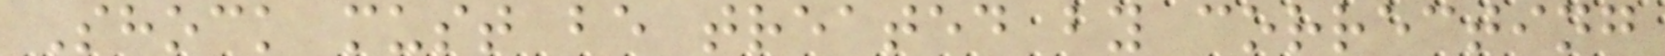Shock must be treated by correcting
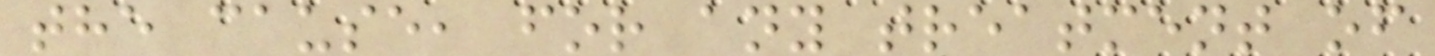the cause, for any treatment of
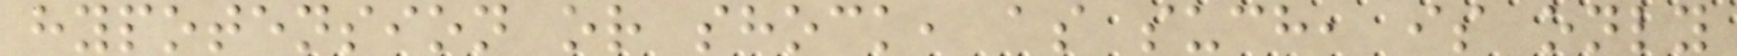hypotension or shock, as such, is only
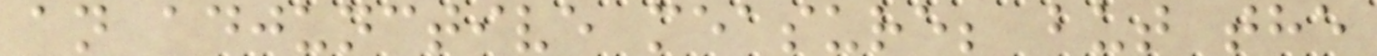an adjunctive measure; but the
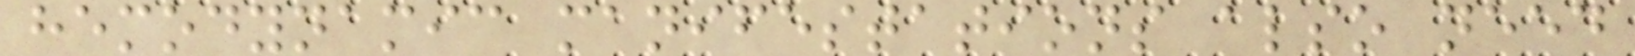hemodynamic manifestations also need
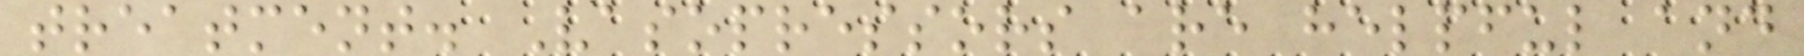treatment. Vasopressors are helpful and
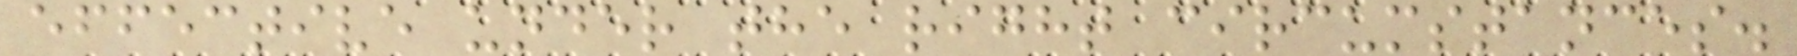effective under the right circumstances.
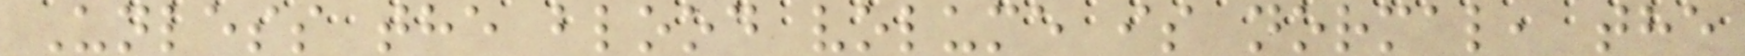Unless the blood volume is normal, the
